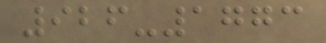926-1773
